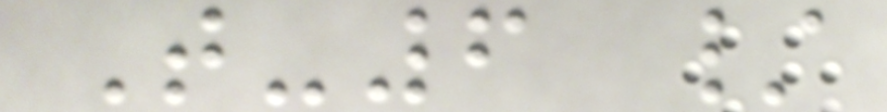T-6 /
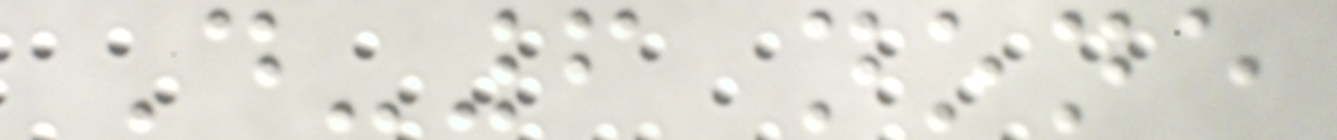D-6 none
